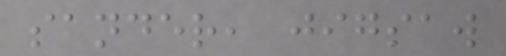sander, jigsaw
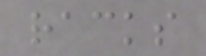racks
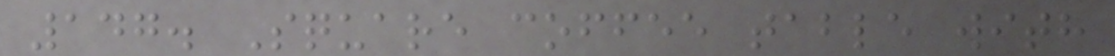147. Square coffee table with
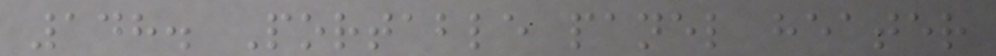148. Portable panel heater
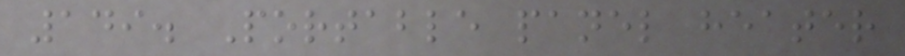149. Portable panel heater
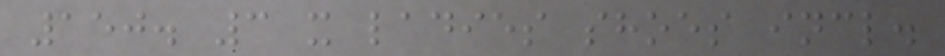150. 3 x ladies shoes incl.
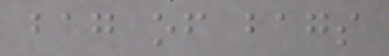bag of bags
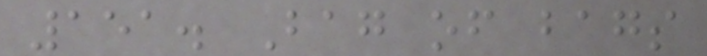151. Bag of bags
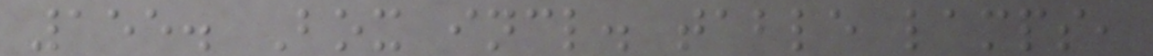155. Box incl. table lamps,
